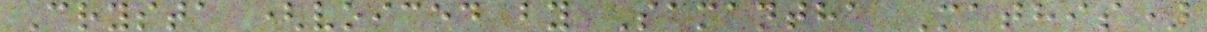Crysta (voiced by Samantha Mathis)
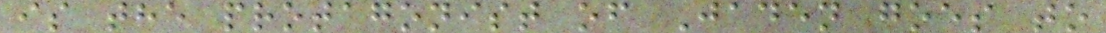is the protagonist of Jaden goes to
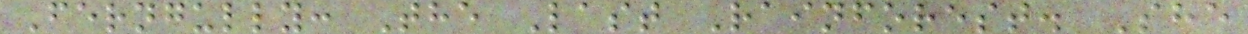Ferngully: The Last Rainforest. She
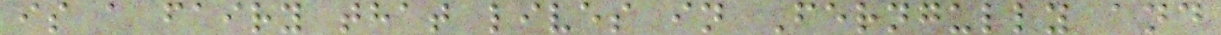is a fairy that lives in Ferngully and
